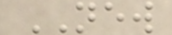NEW
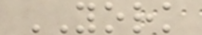YORK
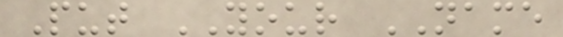Put YOUR NAME
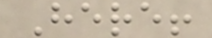Here!
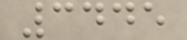3445
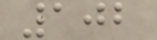102
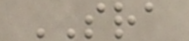SRA
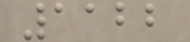1122
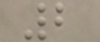2
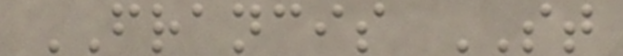FRANCIS ST
